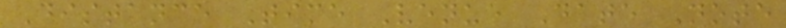Distance Time Venue Date Note
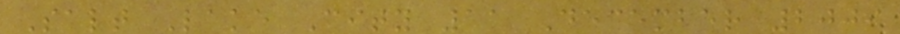Salt Lake City 11 December 2009
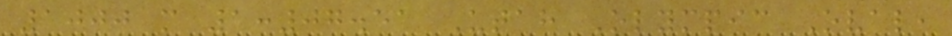1000 m 1:07.51 Utah Olympic Oval,
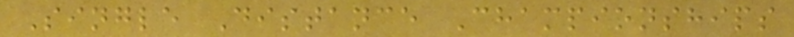Single Distance Championships
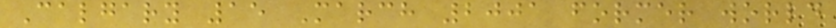Calgary 15 March 2001 former world
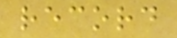record
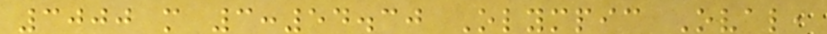3000 m 3:54.30 Olympic Oval,
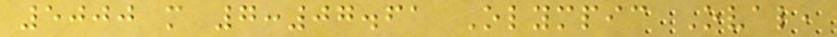5000 m 7:07.61 Olympic Oval,
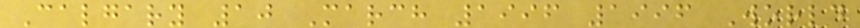Calgary 10 March 1996 1996 World
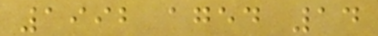1992 aged 14
